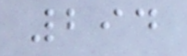294
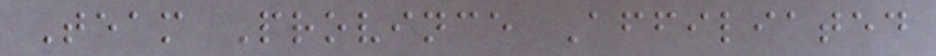Team Province Affiliated
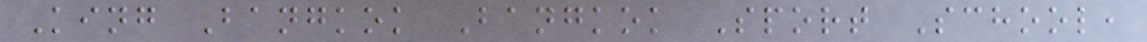King Bangkok Bangkok Sport School,
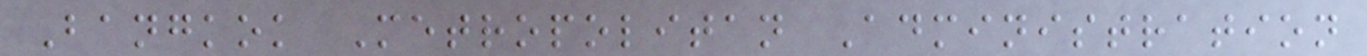Bangkok Metropolitan Administration
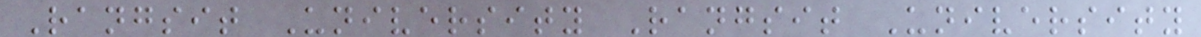Rangsit University Rangsit University
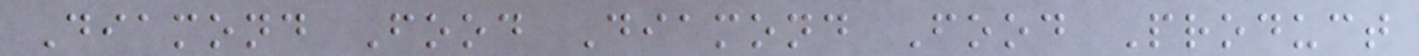Diamond Food Diamond Food Product
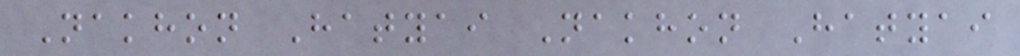Nakhon Hatyai Nakhon Hatyai
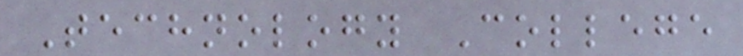Technology College
